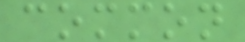common
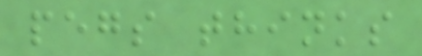pegs thinks
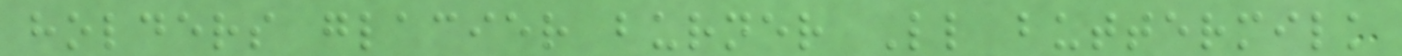holders glacier burner Ll buttermilk
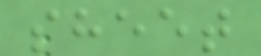sheet
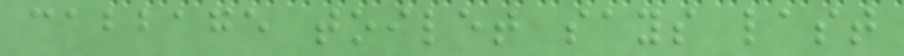cabbage toilet says last
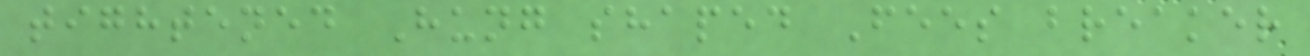tightened Hung shaped Fees breaker
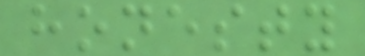honesty
